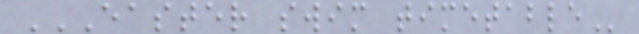EASTER SWIM TIMETABLE
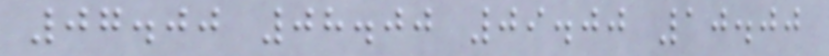07.00 08.00 09.00 10.00
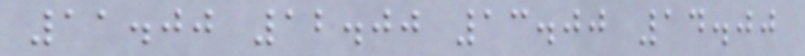11.00 12.00 13.00 14.00
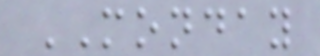MONDAY
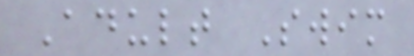Adult Swim
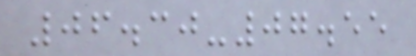06.30-07.55
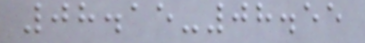08.15-08.55
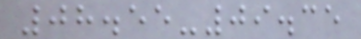08.55-09.35
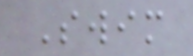Swim
